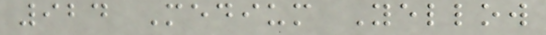924 Medium Yellow
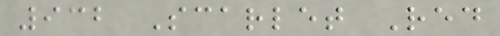932 Scarlet Red
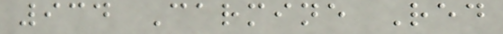934 Carmine Red
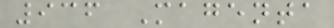936 Magenta
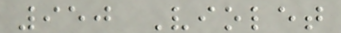950 Violet
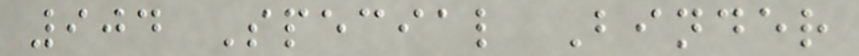904 Special Binder
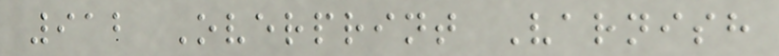912 Overprint Varnish
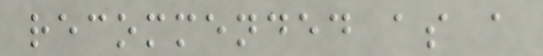recommended as a
